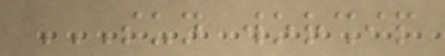SUN WORSHIP
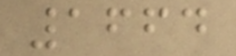1664
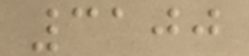3100
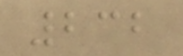232
